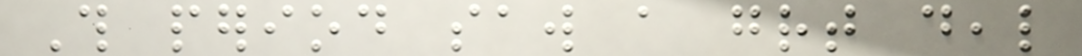This period saw a great deal
